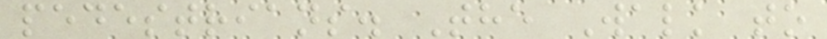pedestrians. The Walk to
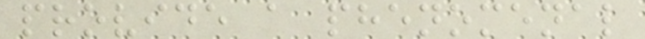provide a phenomenal
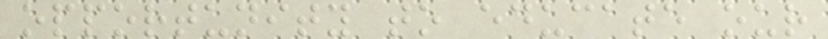opportunity to educate our
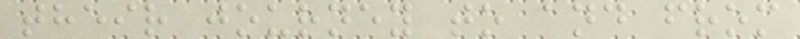their journey to and from
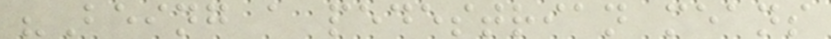"Being a pedestrian means
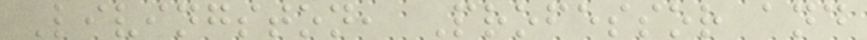Livingston, Professor and
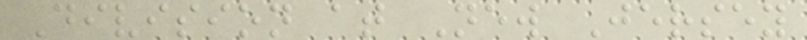Division at New Jersey
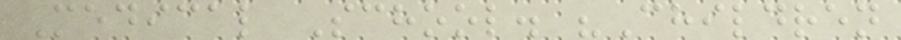Medical School. "Children
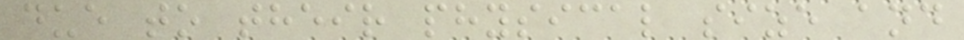due to their physical size and
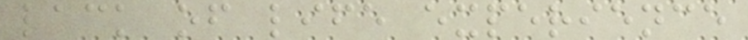lack of life experience
